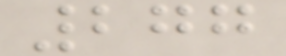277
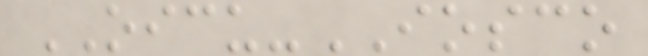OICU-IOSCO
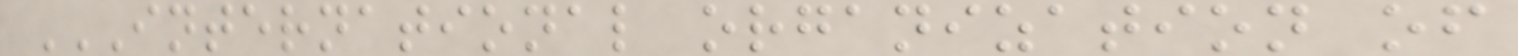INTERNATIONAL ORGANIZATION OF
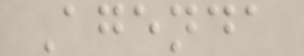Agenda
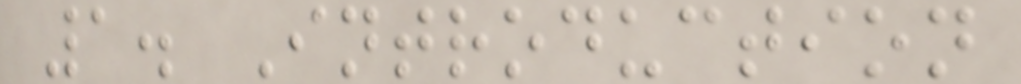1. Introduction
